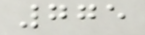775
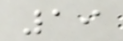19
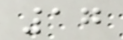17
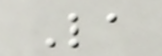La
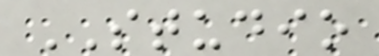STUDIO
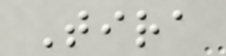Tira
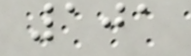101
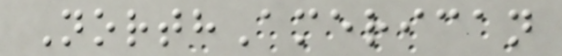NorthAmerican
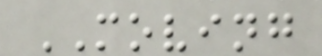MOVING
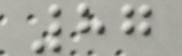87
